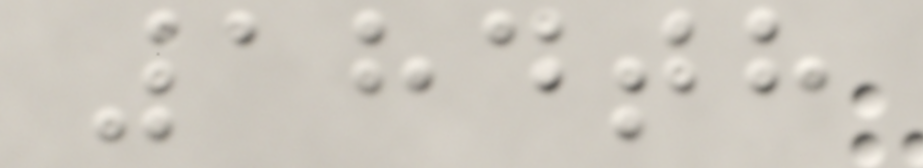184th
